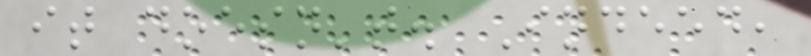it doesn't. Indeed,
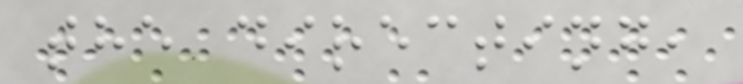the directing,
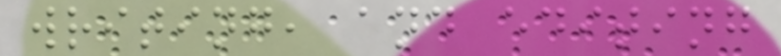writing, and editing
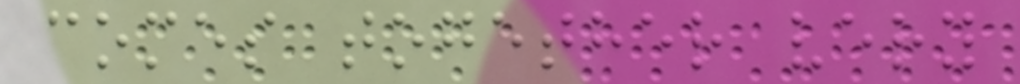comes together very
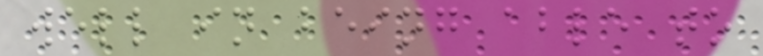well in being able to
